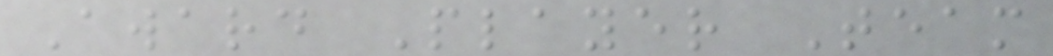Award Player Team
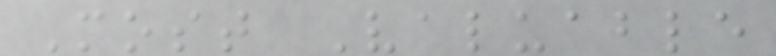Most Valuable
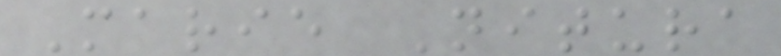Marie Nitura
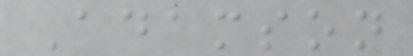Adamson
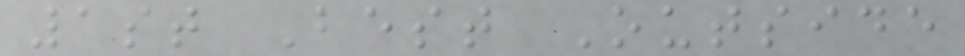1st Best Outside
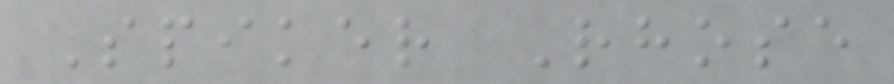Spiker Rhose
